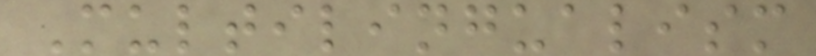Multilingualism
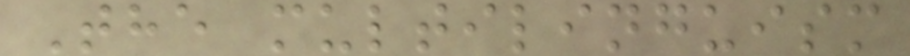The multilinguism
